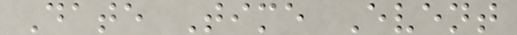Date Time Event
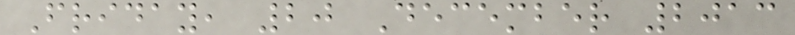Friday, 20 December 2013
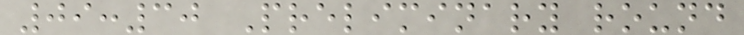09:30 Preliminary round
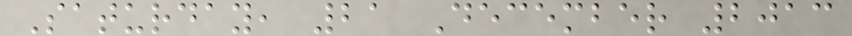Saturday, 21 December 2013
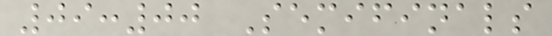09:00 Semifinals
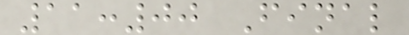11:00 Final
